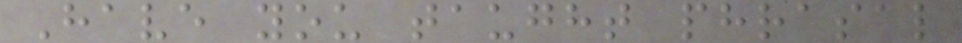Have you taught phrasal
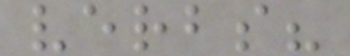verbs?
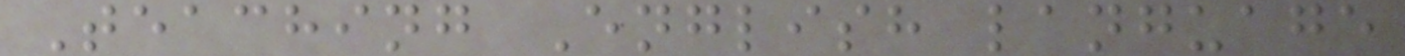Teaching English language
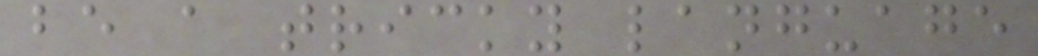be a tricky language
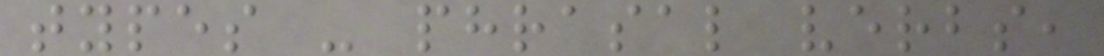types - phrasal verbs,
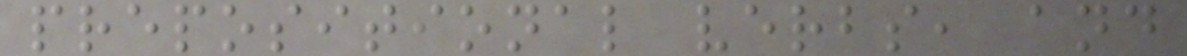prepositional verbs, and
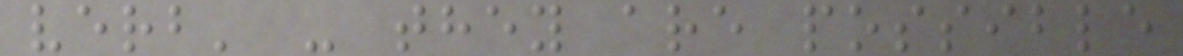verb' - they are possible
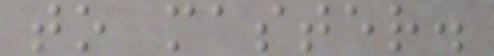to master.
